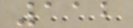112
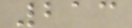213
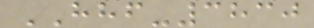HHF-3830
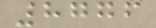8776
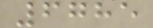6785
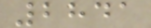2841
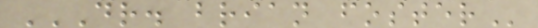DR. BRIAN FOSTER
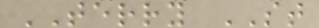TERRY ST
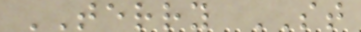TERRY ST
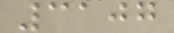3107
